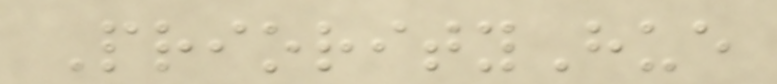PriorityHue
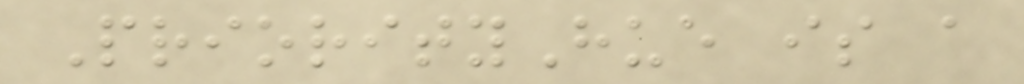PriorityHue is a
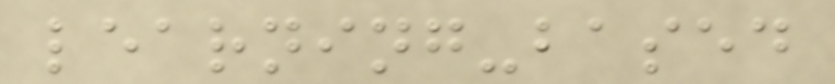learning-based
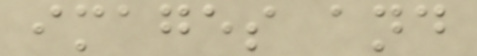images and
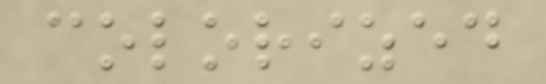colorized
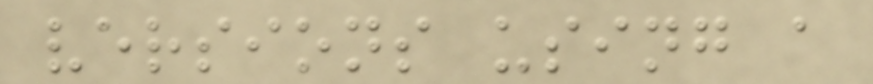versions using a
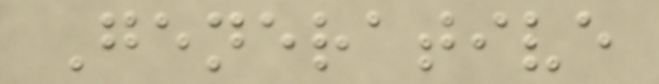Generative
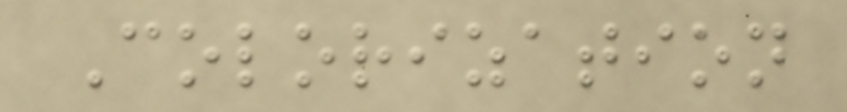Colorization
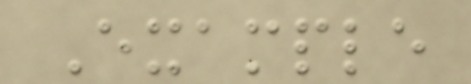Example
